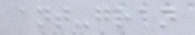ant-gran
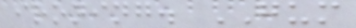ironing. GUM
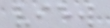view
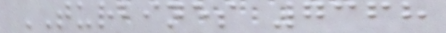TURBINES 7368
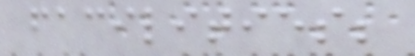facilities;
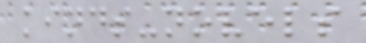kinds-novels
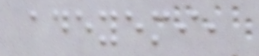adeyemi,
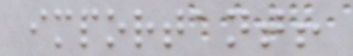important!
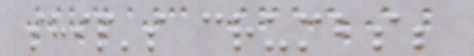ship's crumbs;
